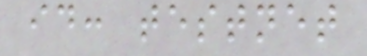id: testnet
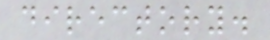directory.
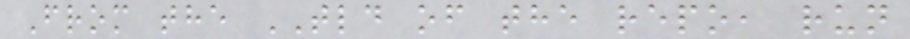From the TLD of the repo, run
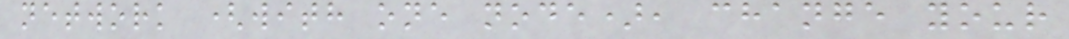network (with one node), change your
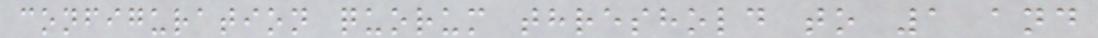configuration quorum threshold to 1 and
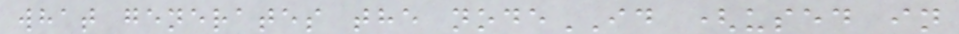what generates the nodeID (used in
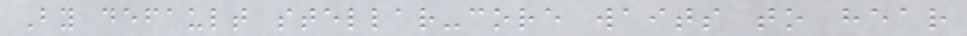By default stellar-core waits to hear
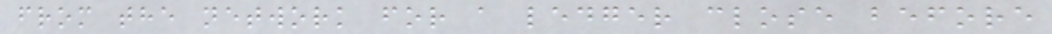from the network for a ledger close before
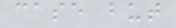case but
